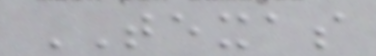TEXAS
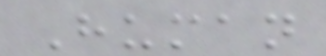Human
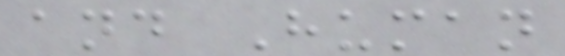and Human
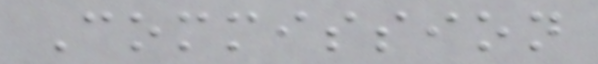Commission
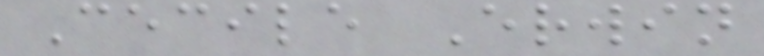Cecile Erwin
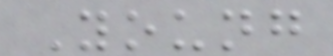Young
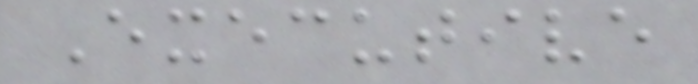Executive
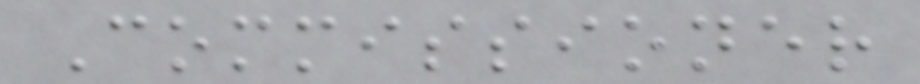Commissioner
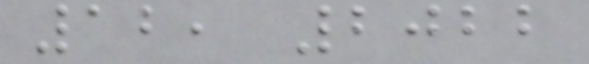12, 2022
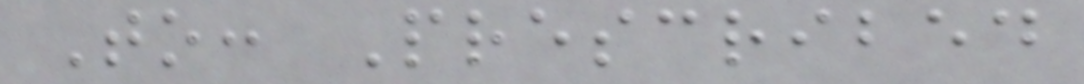To: Prescribed
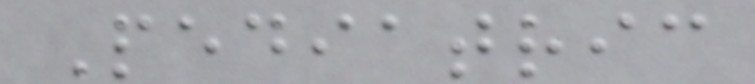Pediatric
